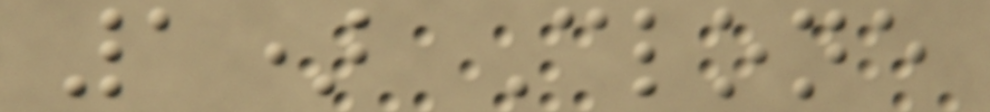1) Clone
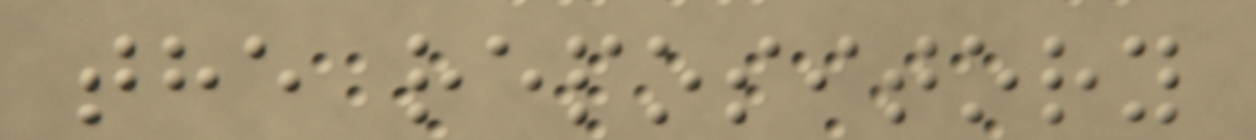the repository
